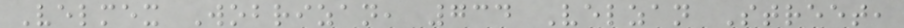Velmex Wobrizan, 734 Velzan Street,
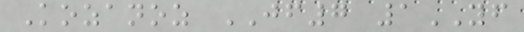Kozanoz JF7 1YF
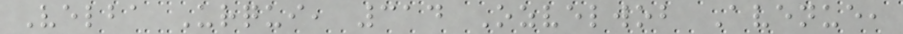Velba Urqui, 314 Ozvelwob Avenue,
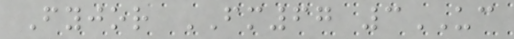Fyjor FM67 3UC
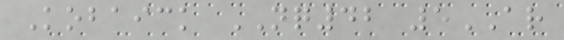Kobaick NQ42 5AR
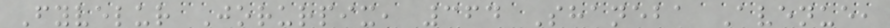Fyvelur Jorurpix, 364 Shaneba Avenue,
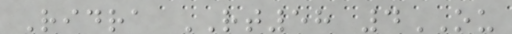Ridra RT58 4OU
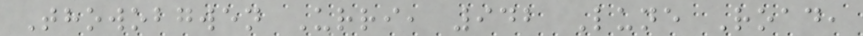Thowobgwen Urri, 942 Lune Road,
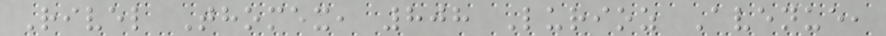Rivel Thomex, 808 Lurioz Avenue,
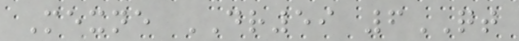Mexne DR59 6QT
